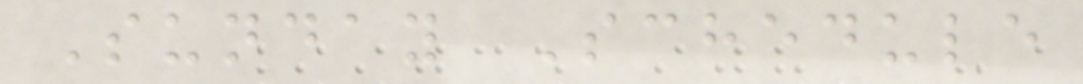Sunday Schedule
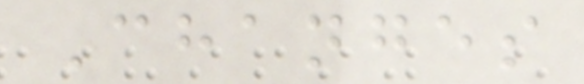Changes
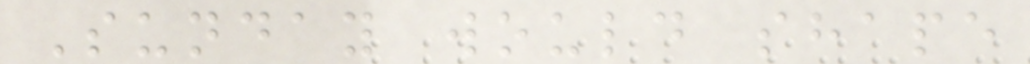Sunday would shape
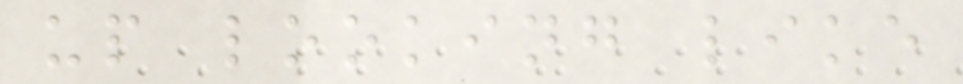up looking like
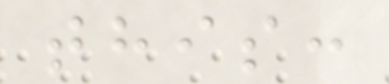this:
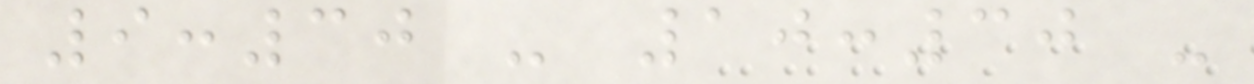9:30 - 10:30 -
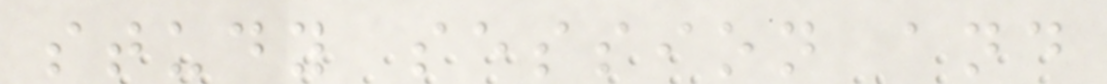study session and
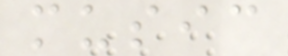music
